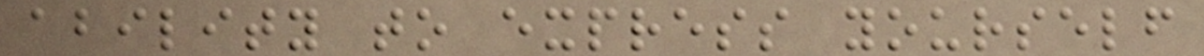ability to express yourself
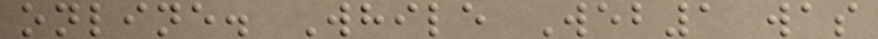online. While Web1 was
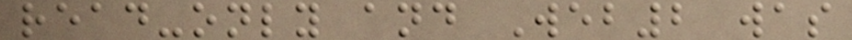read-only and Web2 was
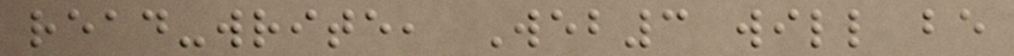read-write, Web3 will be
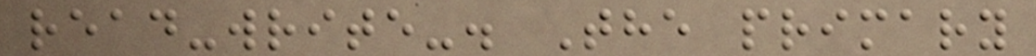read-write-. The primary
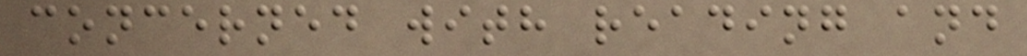concerned with reading and
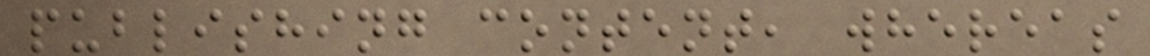publishing content, whereas
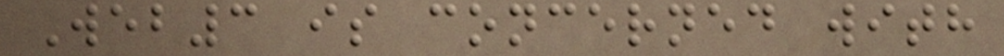Web3 is concerned with
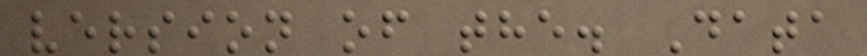version of the. Data
